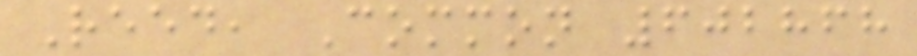Reed, Common 602868
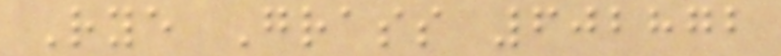Rye Grass 602872
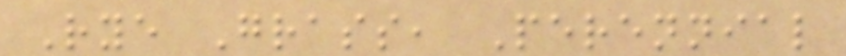Rye Grass, Perennial
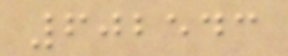602543
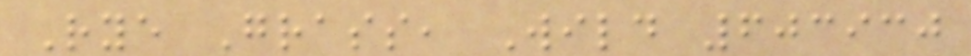Rye Grass, Wild 603930
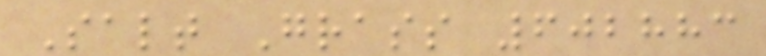Salt Grass 602883
